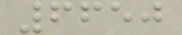6650
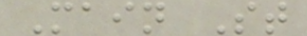Main St
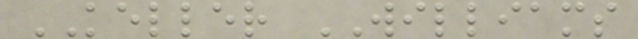KELLER WILLIAMS
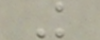K
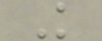K
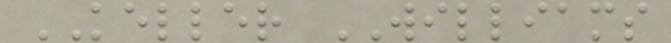KELLER WILLIAMS
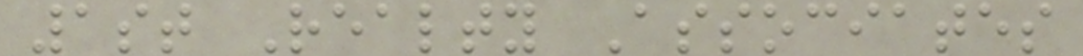1st Realty Associates
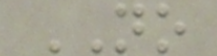NO
